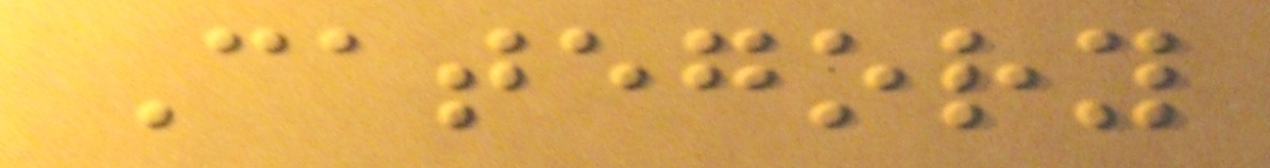Category
